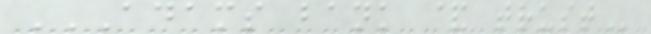ADAMS BANK & TRUST
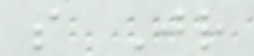s Jr
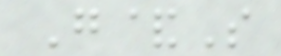G&S
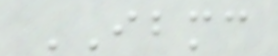IBMC
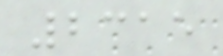2315
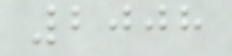2008
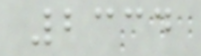2334
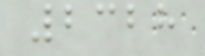2328
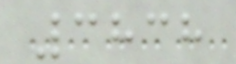3838
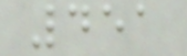451
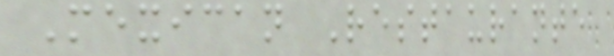Mexican Restaurante
